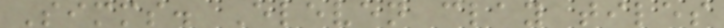Simms. Eleven clay tiles
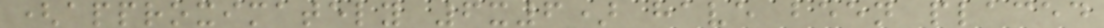(approximately 6x6) have been placed
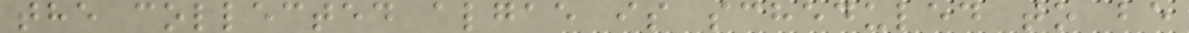the collected algae is scheduled to be
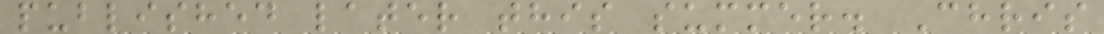published later this summer. Chris
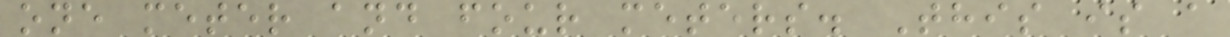one meter and four meters. This is a
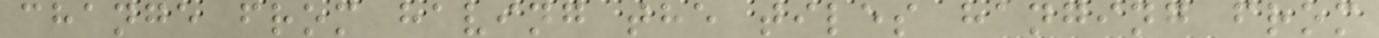change from having the tiles hanging from
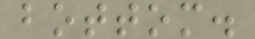bottom.
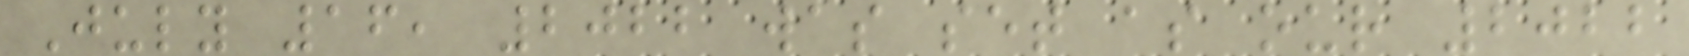July 16, 2022 was set as our 2022
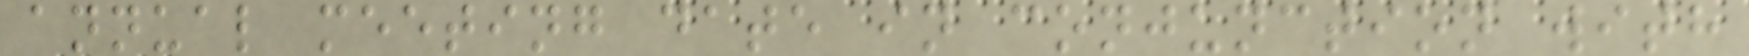annual meeting date in conjunction with
